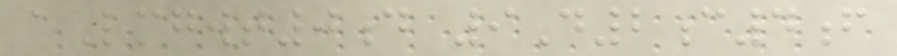aLmgwt0d 9D2c4f
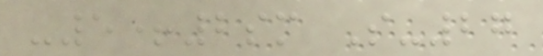-5+2sm S-27
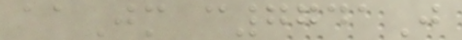aaJm c7741J
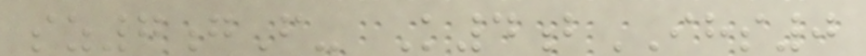sz7gF- K4bIHS0
